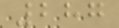287
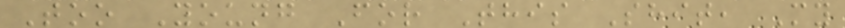Too Young For This Shit, My
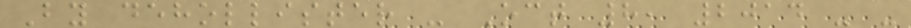By dehollister - Oct 8, 2014 - -
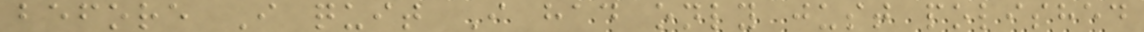before I quit I had only just polished
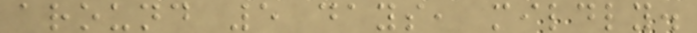around 5 days, mildly.
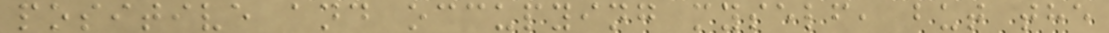positive and occupying myself, but the
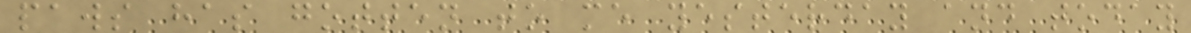paws has gotten to me yesterday and today
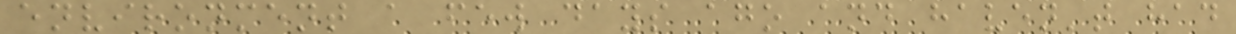environment a few days ago and haven't had
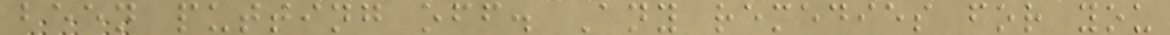been putting off. Any remedies for you
